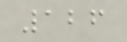126
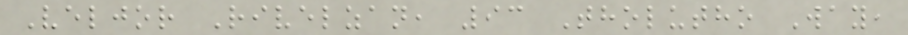Veljor Rivelzan, 93 Tholutho Way,
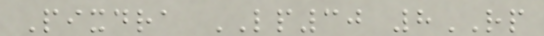Pixdra LP30 8RP
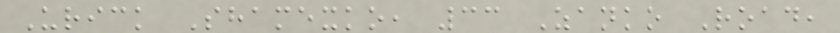Urick Shamexko, 33 Zanko Road,
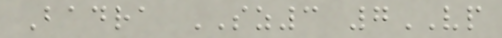Badra SZ3 7VP
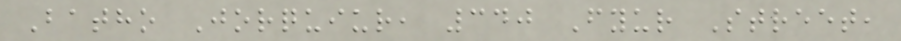Batho Jorquiur, 340 Fyur Street,
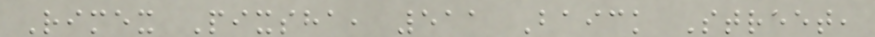Rimex Pixsha, 511 Baick Street,
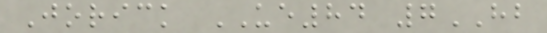Jorick UE84 7HB
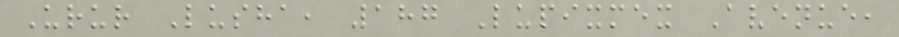Urur Lusha, 187 Lupixmex Avenue,
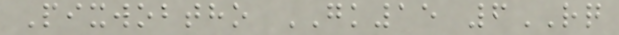Pixwobtho GK15 6RQ
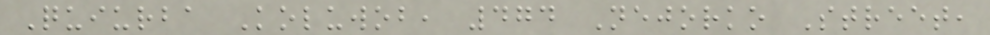Quiurba Koluwob, 474 Nejorko Street,
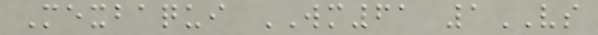Mexbaqui WM61 1VS
